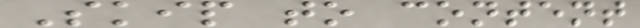Skip to content
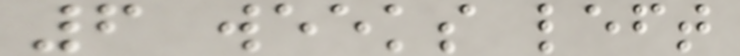6 weeks left
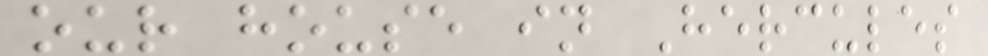our house in Hercules
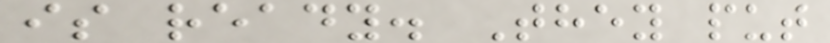is ready. They put
